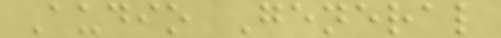Audio General
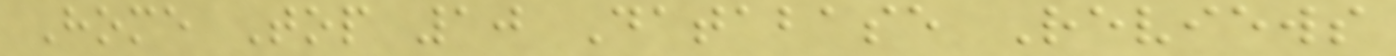Home Top 10 Database Reviews
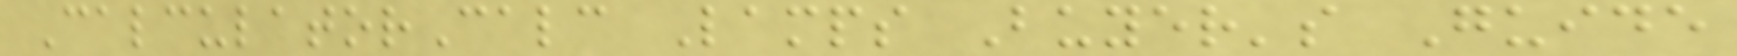CalculatorCalc Lamps Buyer's Guide
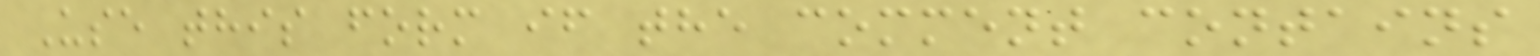Use this form if the comment contains
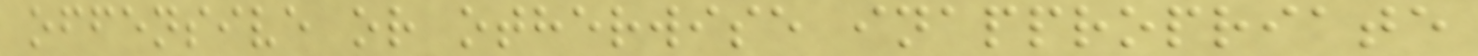offensive or otherwise inappropriate
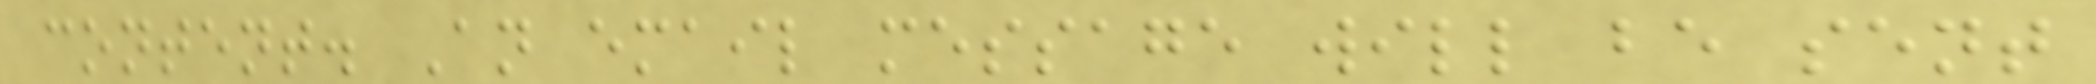content. An email message will be sent
